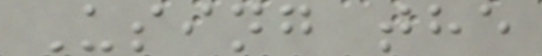Using the
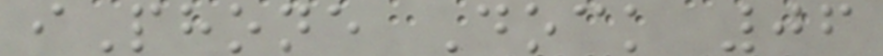iPhone Dock 06
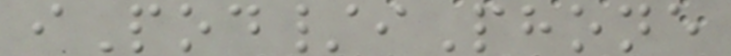iPod/iPhone
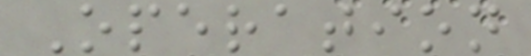Operation
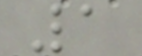1
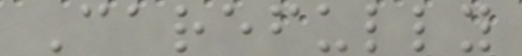Carefully
